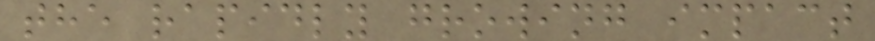the rapidly growing impact
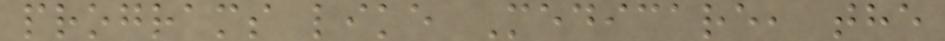programs like Medicare, the
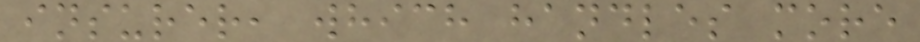insurer, which handles more
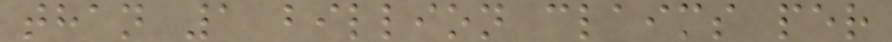than 1 billion claims per
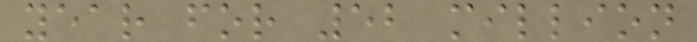year for 52 million
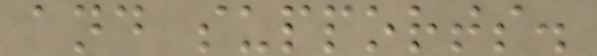and supports.
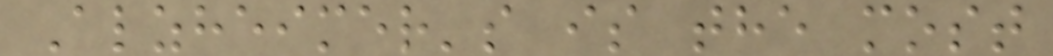Alzheimer's is the most
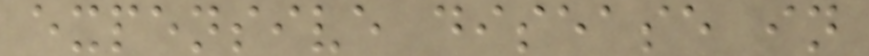expensive disease in
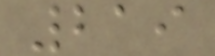219
